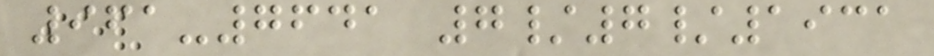961-7641 7/7/1931
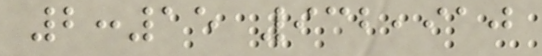2:15 932,910
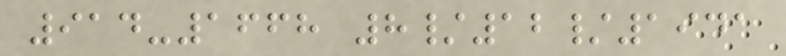914-1668 8/12/1941
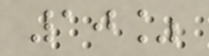10%
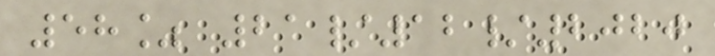58% 21/12/2020
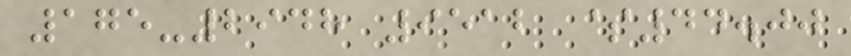175-2948 9512 $44.00
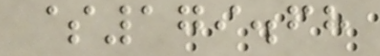$179.68
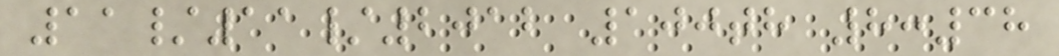11/11/2012 100th 8:38
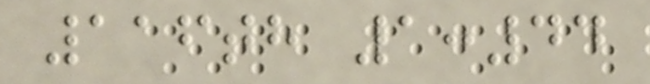116th 1:44
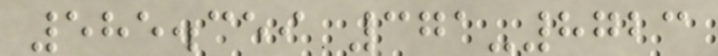585.359 371-8723
